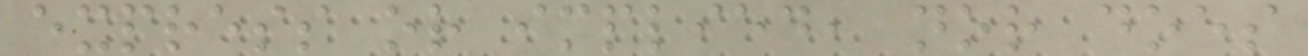express or implied, nor does
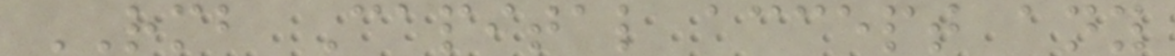RMB Capital accept any
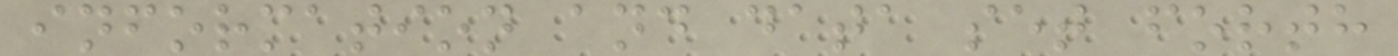information and data set forth
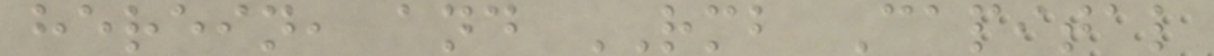herein, and RMB Capital
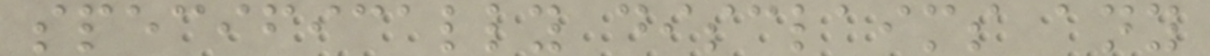specifically disclaims any
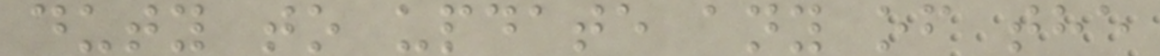duty to update any of the
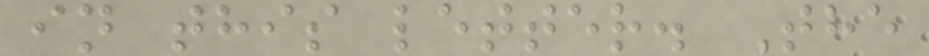in this letter. The
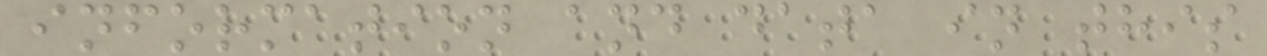information and data in this
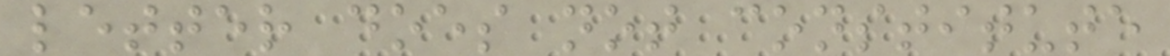letter does not constitute
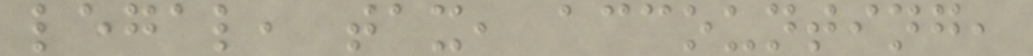legal, tax, accounting,
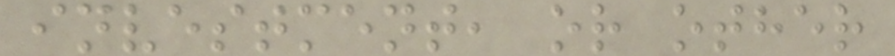investment, or other
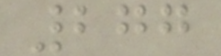277
